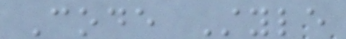Code Style
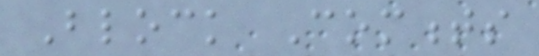Block Comments
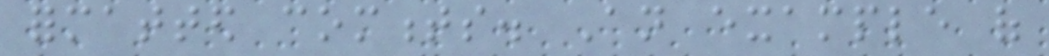formatted comments. An example of
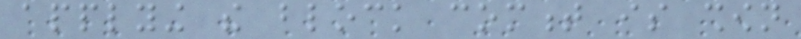applying the block comment is shown
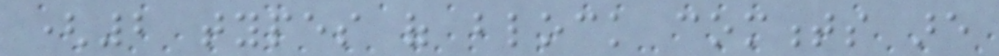(2 types of block comments are
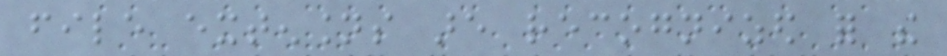file extensions are recognized for the
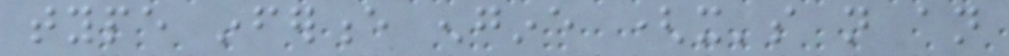type inference engine (it's not an
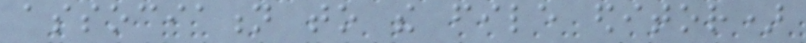association to the file editor)
